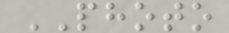PHOTO
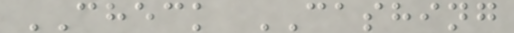CHECK CASHING
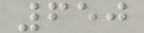650
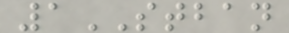1STBAN
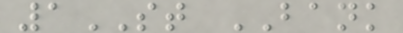1ST BANK
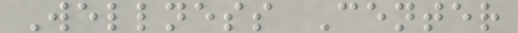Wellness Center
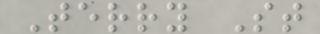Terry St
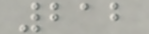212
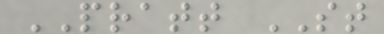PRATT ST
